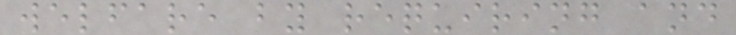welfare by requiring and
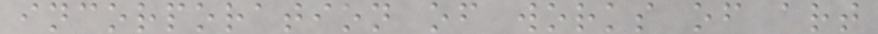incorporation of works of art
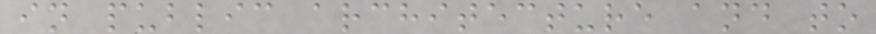in public architecture and to
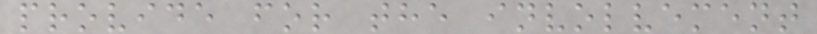provide for the involvement
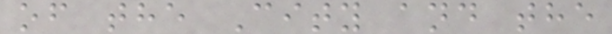of the City and the
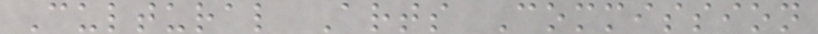Cultural Arts Commission
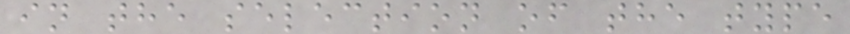in the selection of the type
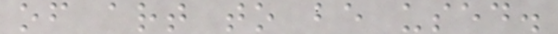of art to be used.
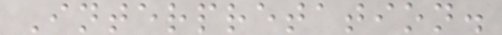Interpretation.
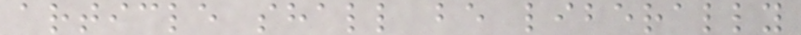article shall be liberally
